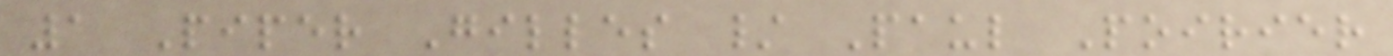1 Piper Gilles / Paul Poirier
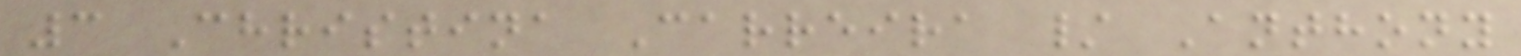3 Christina Carreira / Anthony
